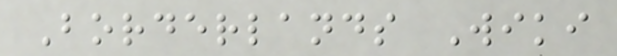Borderlands Wiki
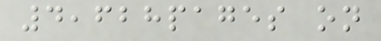4,628pages on
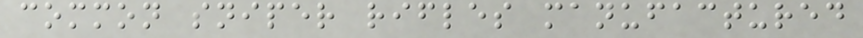common sniper rifles manufactured
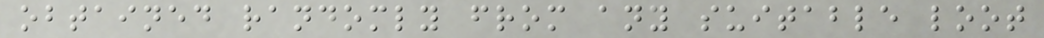obtained randomly from any suitable loot
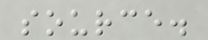source.
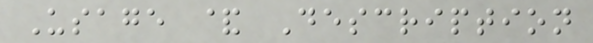Usage & Description
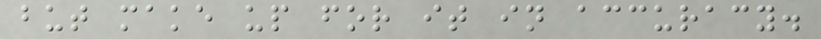but make up for it in accuracy.
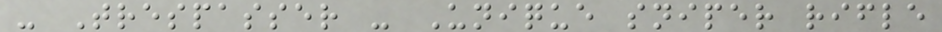- Trespasser - Unique sniper rifle
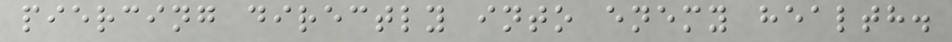piercing directly into enemy health.
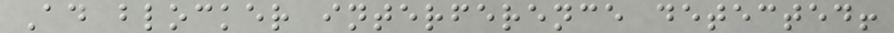Ad blocker interference detected!
